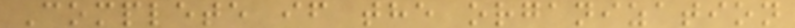Complete if the organization
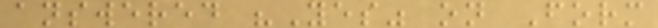answered "Yes" on Form
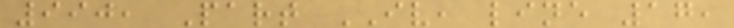990, Part IV, line 17,
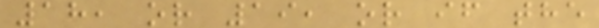18, or 19, or if the
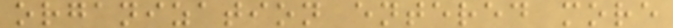organization entered more
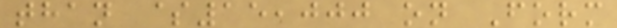than $15,000 on Form
